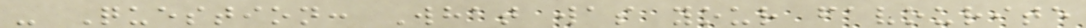- Question: What was your favourite
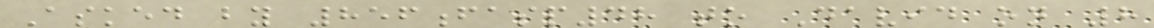Asked by 856fasp48 to David on 8
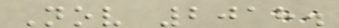Nov 2018.
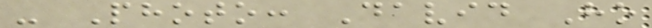- Photo: David Ho
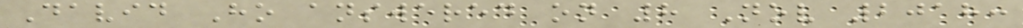David Ho answered on 8 Nov 2018:
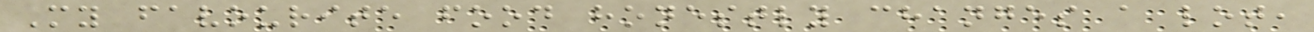My favourite food honestly changes a lot,
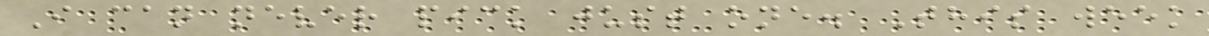I can never pick just one. This week
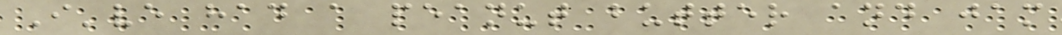I've had a peanut butter and jam
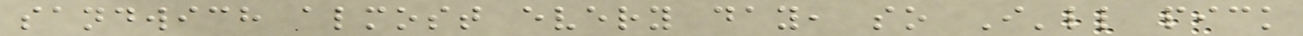sandwich almost every day, so I'll pick
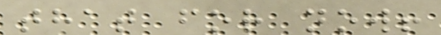that for now!
